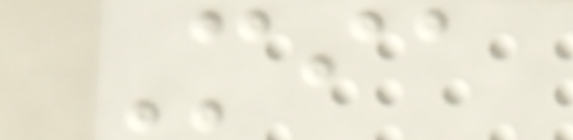Mia
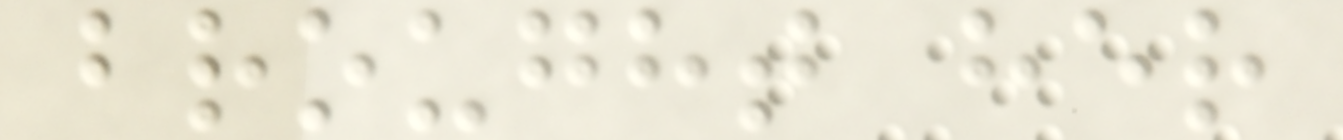brought her
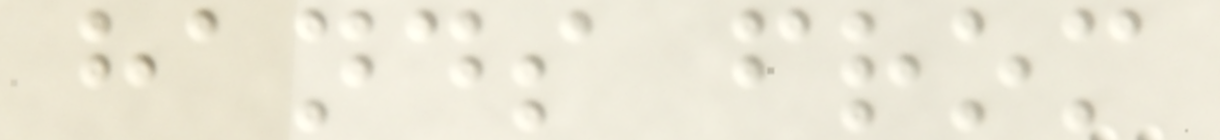hands from
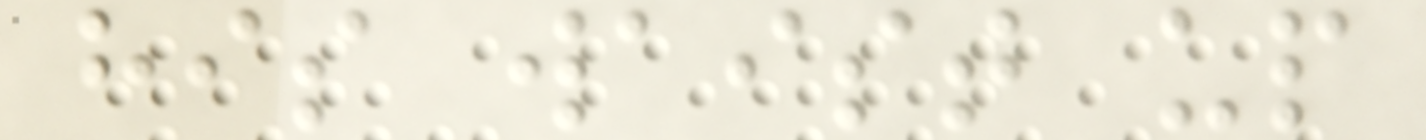his waist up
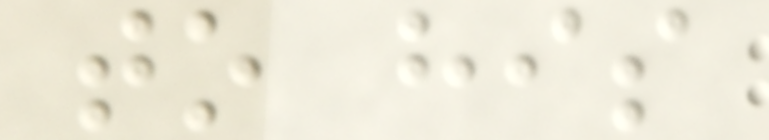to his
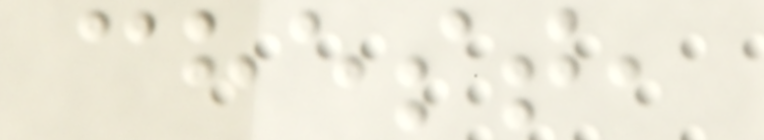chest,
